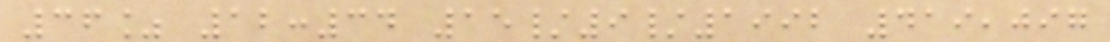36% 12:34 15/9/1992 419,097
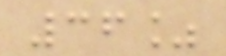36%
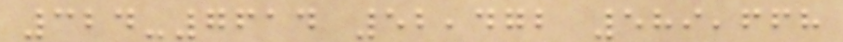324-7614 52,472 589,668
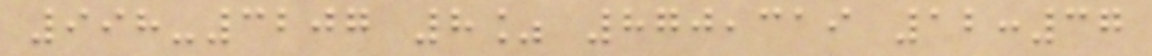998-3207 8% 870,319 12:37
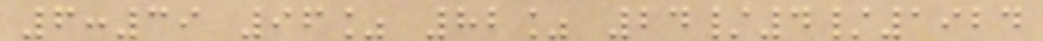6:39 96% 82% 24/4/1924
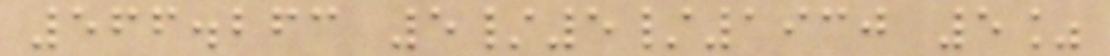566.263 5/5/1930 5%
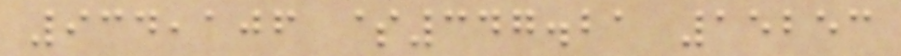934,106 $347.21 15253
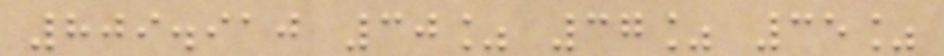809.910 30% 37% 35%
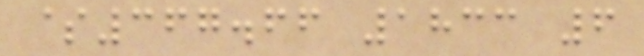$367.66 1833 6
